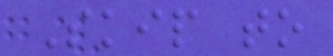Skip to
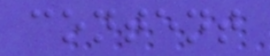content
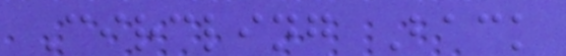Circling Back
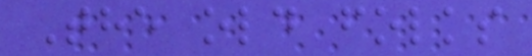The old folks
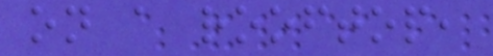on a rooftop,
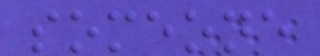someone
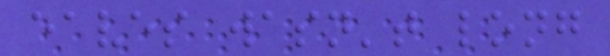eaves wasn't long
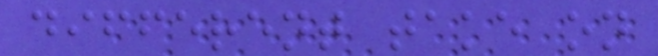different take on
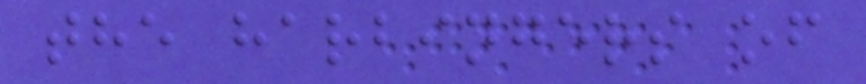the harbingers of
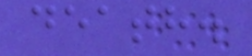death.
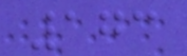173
